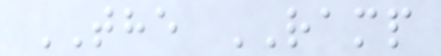THE RAMP
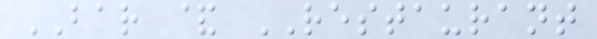BAR & RESTAURANT
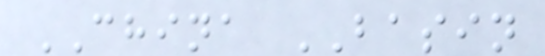CHINA BASIN
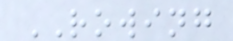ROWING
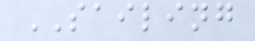SAILING
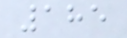185
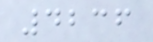4236
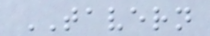TAVERN
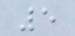5
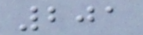201
